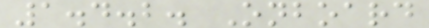1.4.2. Onboard
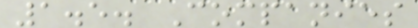1.5. Companies
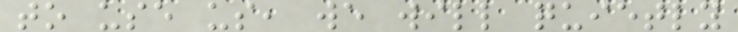to use us, we will quietly
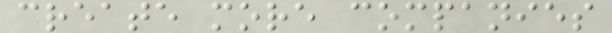create more companies
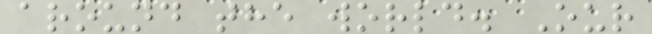around the world. Our
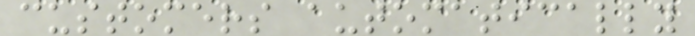customers automatically
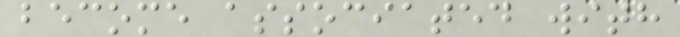become associated with
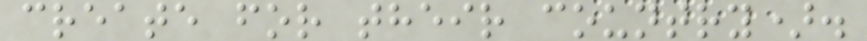create for their country).
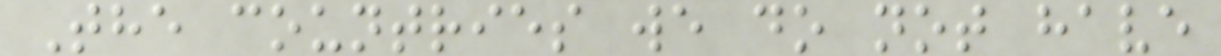The countries we do not have
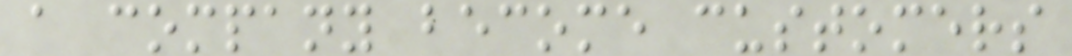a company become customers
